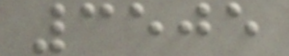3505
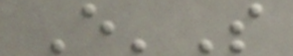E'S
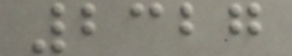2327
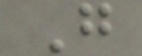G
